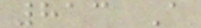813 A
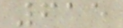615
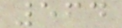564
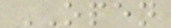OPEN
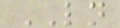LN
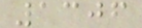1306
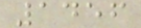1456
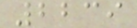2239
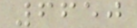6650
